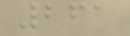261
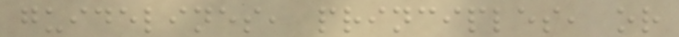guidelines, principles, or
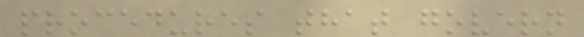procedures that govern
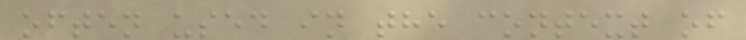often used in the context of
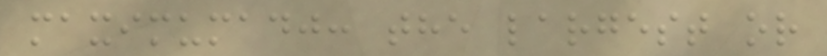maximumadj: the largest or
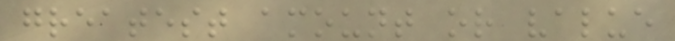greatest amount or value
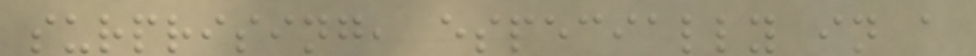surprising, especially in a
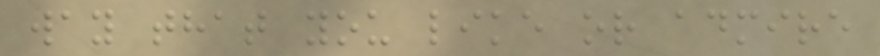way that you like or admire
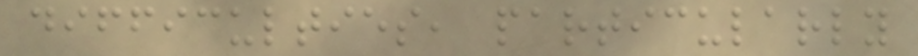difficulties, particularly
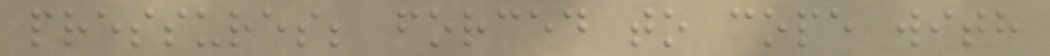pressures; forced to cope with
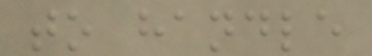to handle
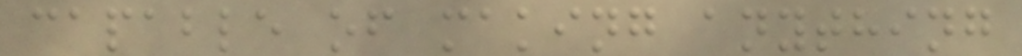capable of making anything
